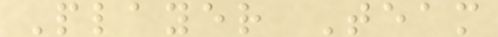Player Team
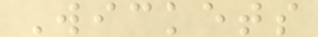Wickets
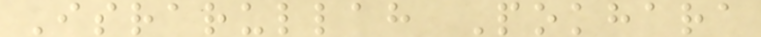Israrullah Pokhara
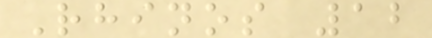Rhinos 12
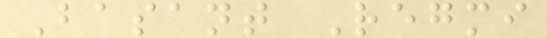Basant Regmi
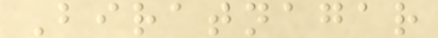Biratnagar
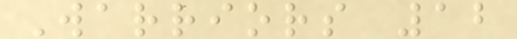Warriors 12
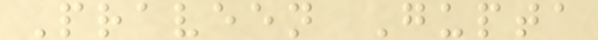Praveen Gupta
